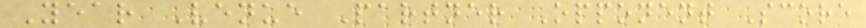Year Venue Partner Opponent Score
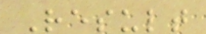Result
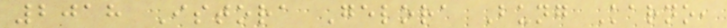2018 Istora Gelora Bung Karno,
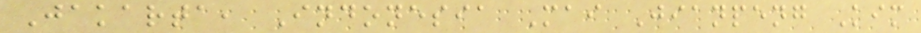Jakarta, Indonesia Mai Jianpeng Kim
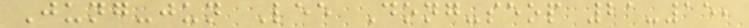Jung-jun Lee Dong-seop 21-15,
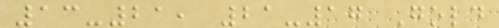13-21, 21-17 Gold
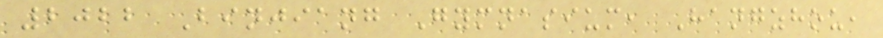2022 Binjiang Gymnasium, Hangzhou,
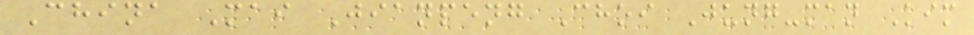China Mai Jianpeng Choi Jung-man Kim
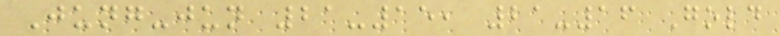Jung-jun 21-15, 21-16 Gold
